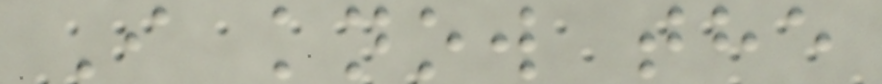I know the
